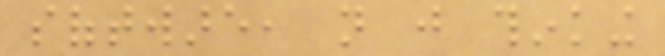software, not just thinking
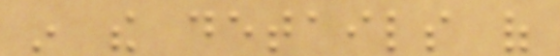in the details of
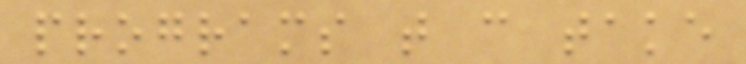programs that can take
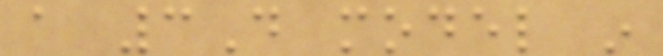a 3D model in
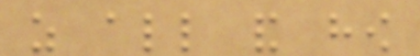as all and how
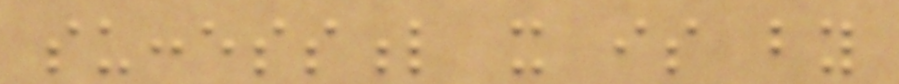successful it is by
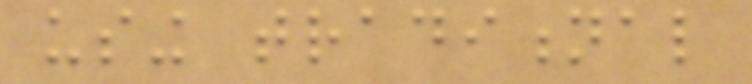using traditional
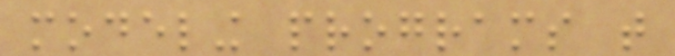modeling programs that
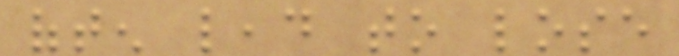often lead to lose
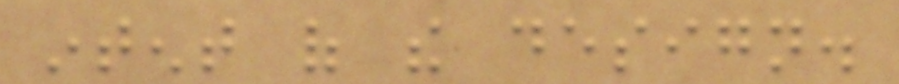intent of the design.
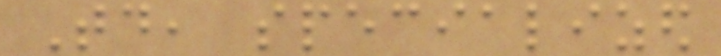Today, specialized
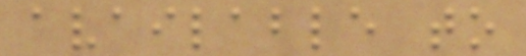available to
